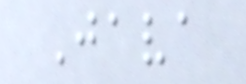Java
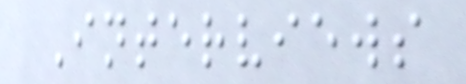Interviews
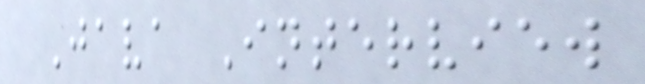Java Interview
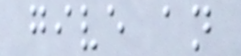give an
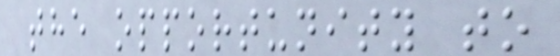the opportunity to
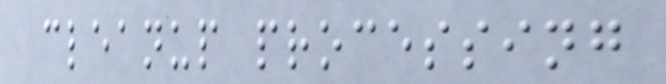cleanup processing
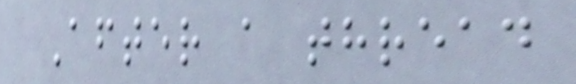After a thread
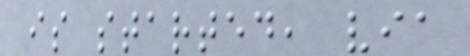is started, via
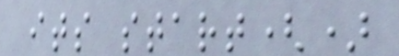its start()
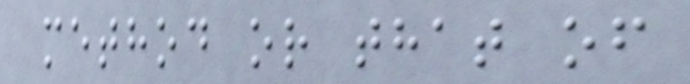method or that of
